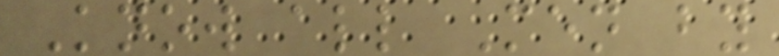Know all Men by
